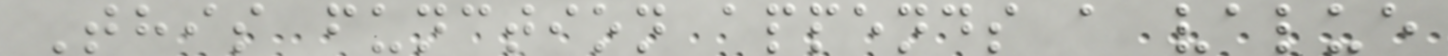This function appends a value
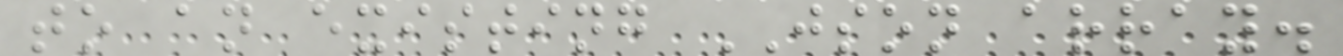to an existing JSON array.
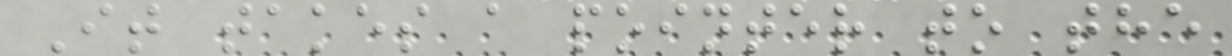It takes a pointer to the
